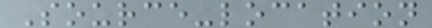Source-location
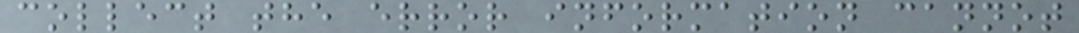collect the error information cannot
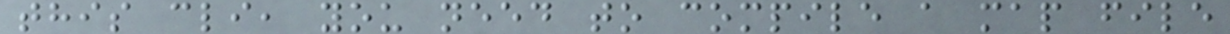this cli, you need to compile a map file
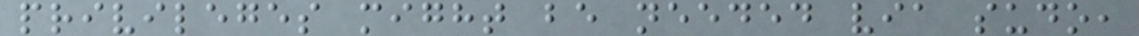privileges might be needed via sudo,
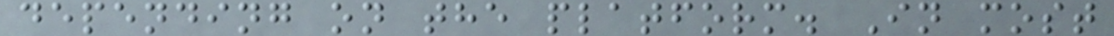depending on the platform. In most
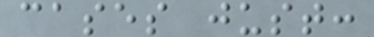cases just:
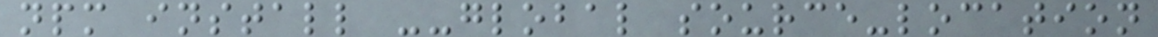npm install --global source-location
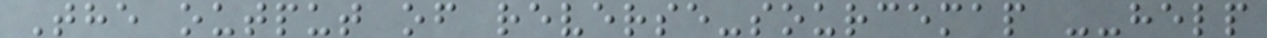The output of reverse-sourcemap --help
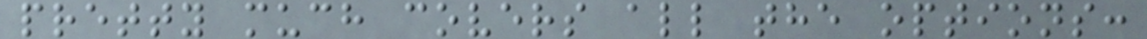pretty much covers all the options:
